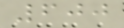600
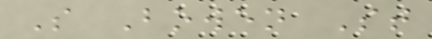S Bowen St
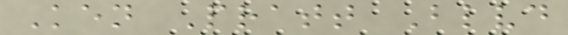Ken Pratt Blvd
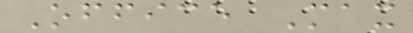Office Max
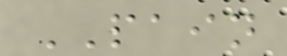PAIN
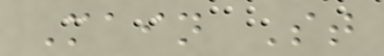Main St
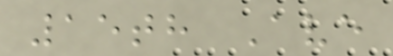15th Ave
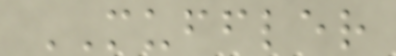MUFFLER
